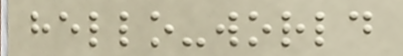hello-world
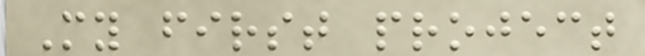My first project
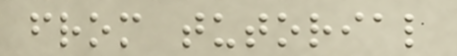from tutorial
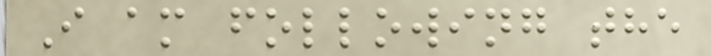I am following the
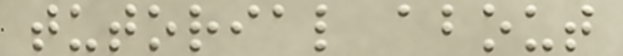tutorial about
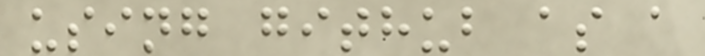using github as a
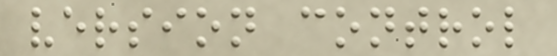version control
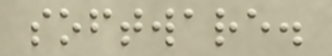software.
